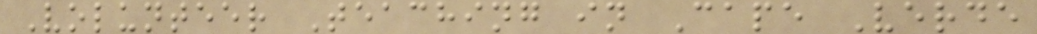Volunteer Teaching in Cape Verde
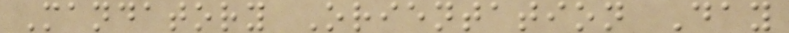Mandatory Orientation Day
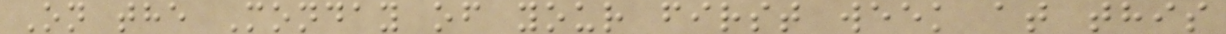On the Monday of your first week at this
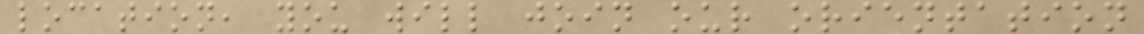location, you will join our orientation
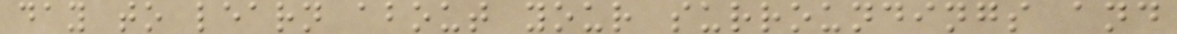day to learn about your surroundings and
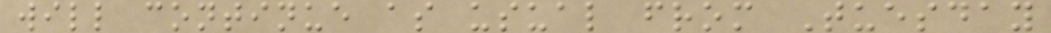will continue as usual from Tuesday
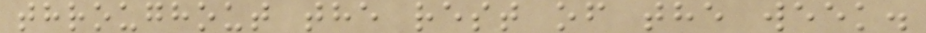throughout the rest of the week.
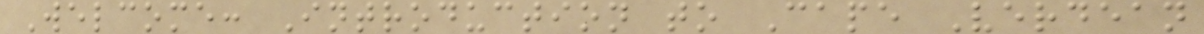Welcome: Introduction to Cape Verdean
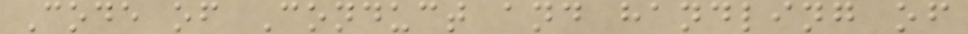Code of Conduct and handling of
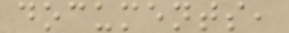documents,
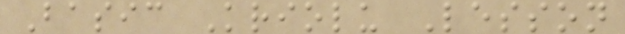Basic Kriolu Lesson
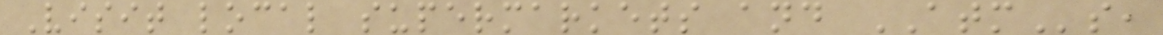Visit local supermarkets and ATMs,
